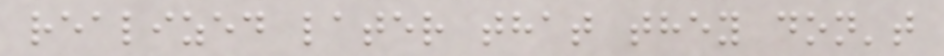realized later that they don't
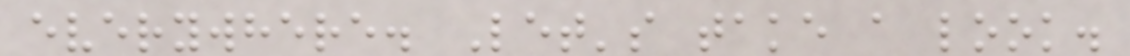everywhere. Let's take a look.
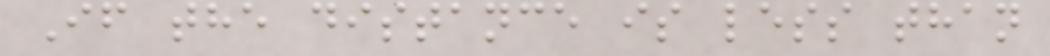If the distance is less than
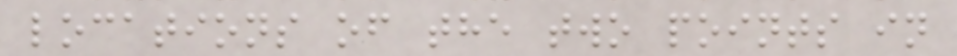locations of the two points in
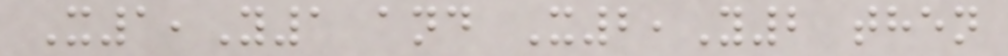X1,Y1 and X2,Y2 then
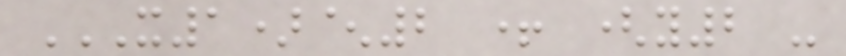X1)^2 + (Y2 -
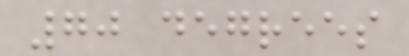70 degrees
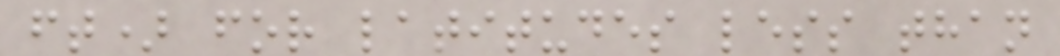ft) for latitudes less than
